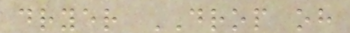dryer DROP oh
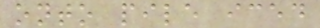onto pile iced
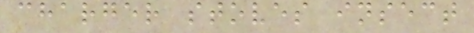charger stoves insect
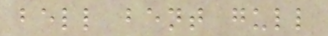bell bent gull
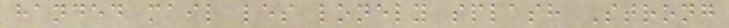handed mail les lonely splash Strong
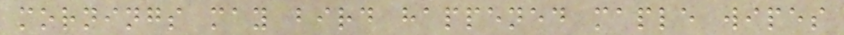mornings may bird happened maple wipes
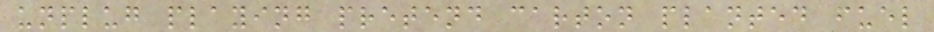unplug playing pretend carton planted fuel
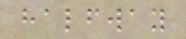halfway
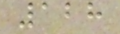128
